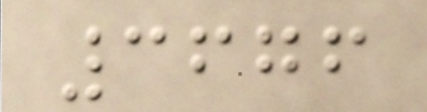3676
